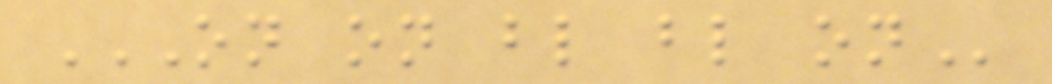ON ON BL BL ON
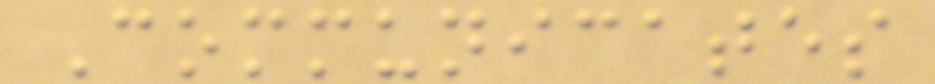Communicates
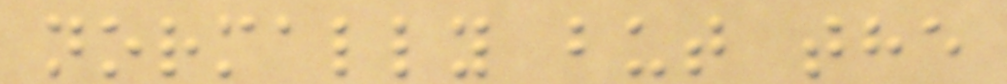normally but the
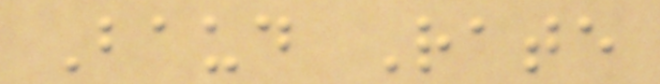Baud Rate
